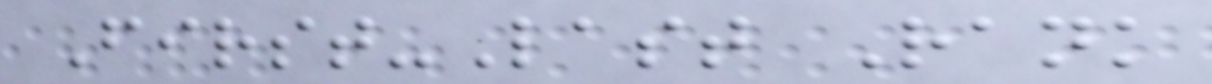First-Last Rank
